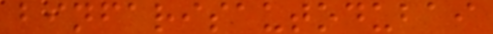binfarisautodubai
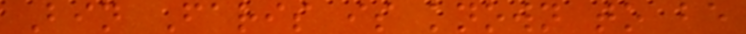Bin Faris is known to be
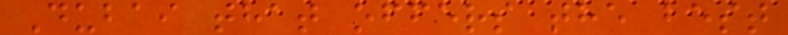Dubai that offers the best
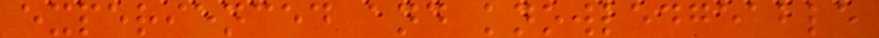experienced and knowledgeable
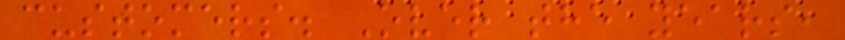customers. Over the years,
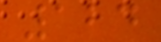124
